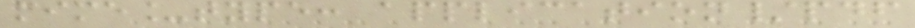mime_type: application/pdf
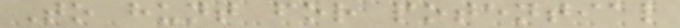To hunt for potential
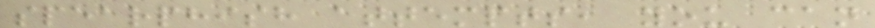spearphish attempts, you can
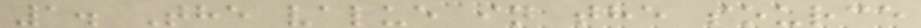1. The value in the source
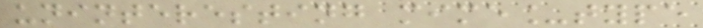uninteresting mime_type
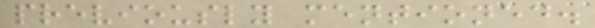previously mentioned.
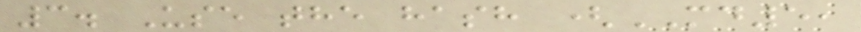3. Use the hash (MD5,
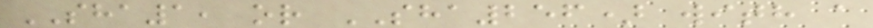SHA1, or SHA256) with a
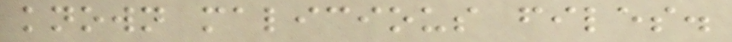known malicious files.
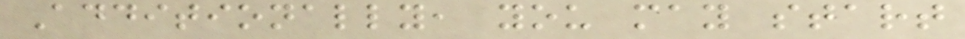Additionally, you may start
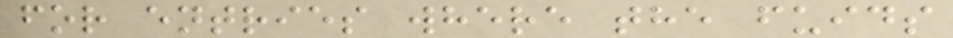for entries where the fuids
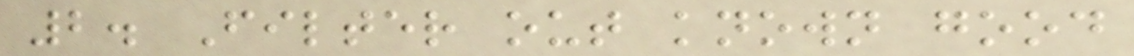2. Filter out known good
